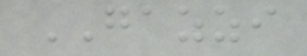GAZZI
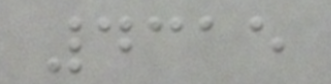4315
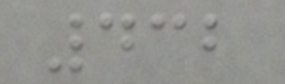432
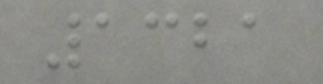1321
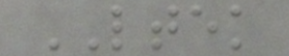LTEK
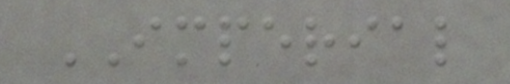IMPERIAL
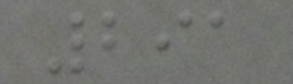291
